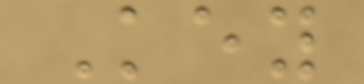Key
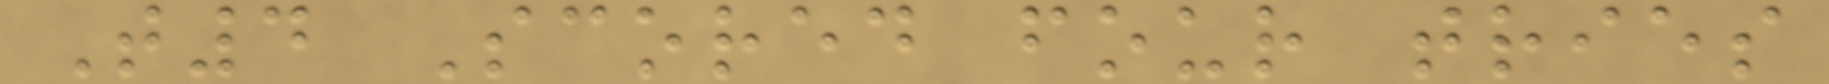T4 Scored four tries
